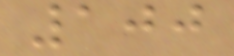100
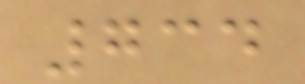734
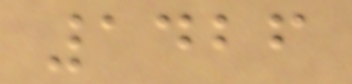1426
